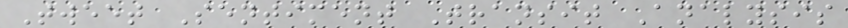Tweet Sentiment Transit Analysis
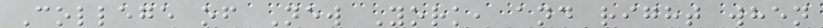College of New York, and right when
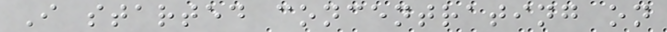I started concentrating on
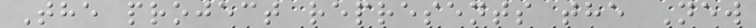The project represents the New
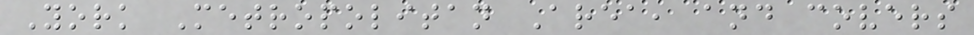York Metropolitan Area, and covers
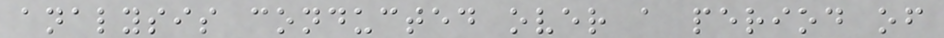analysis conducted over a period of
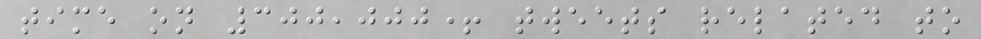time on 300,000+ tweets related to
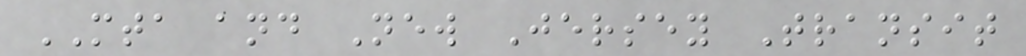MTA and New Jersey Transit
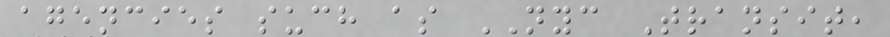agencies such as NYC Transit,
